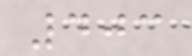403
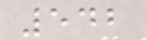542
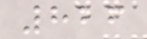826
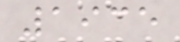1935
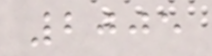2005
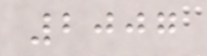2007
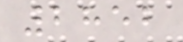2852
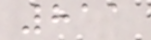811
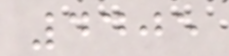4405
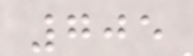705
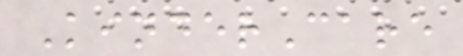KinderCare
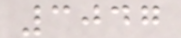3047
